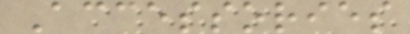Accessories
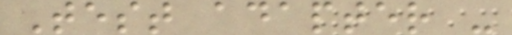Test adapter -
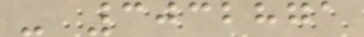- 3032871
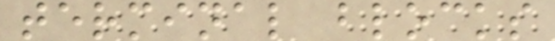terminal blocks
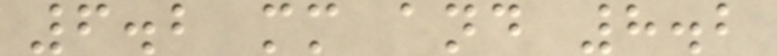6.2 mm and 8.2
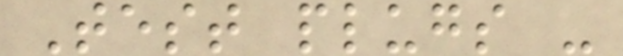Test plugs -
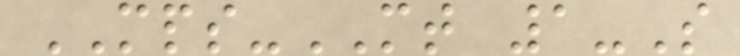MPS-MT 1-S
